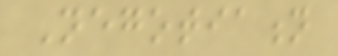Negotiation
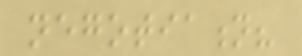negotiation?
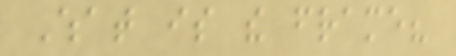What is the frame?
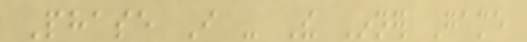Phase I - The Inner Game
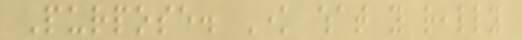Purpose. Know what you really
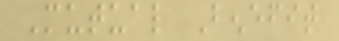Mutual Benefit
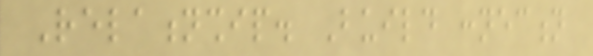Relationship. Build connection
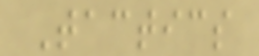Tactics
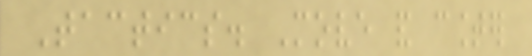Tactics. Move and counter
